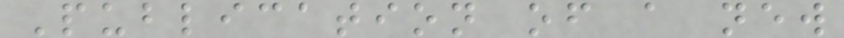Publication of a new
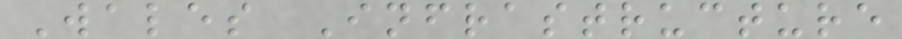Wales Infrastructure
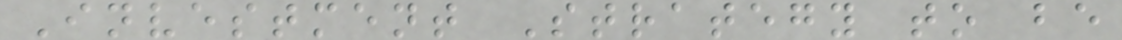Investment Strategy to be
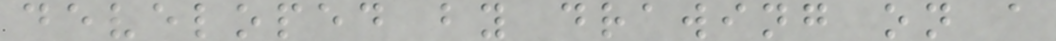developed by drawing on a
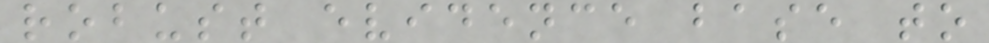robust evidence base to
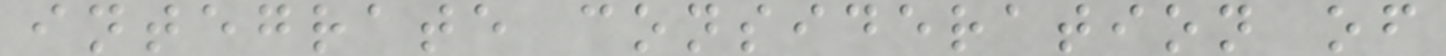integrate consideration of
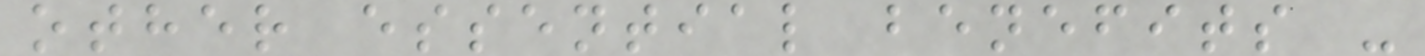other essential benefits -
